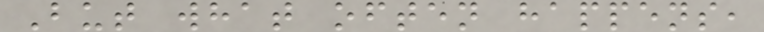But what often happens,
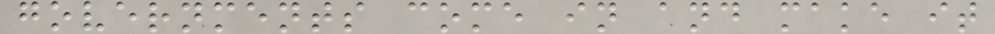governments come in and make it
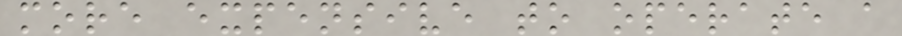more expensive to operate a
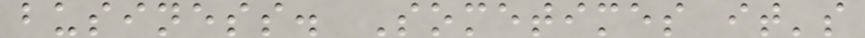business. Sometimes it's
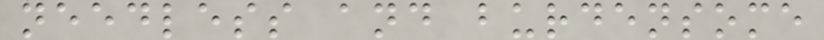needless and burdensome
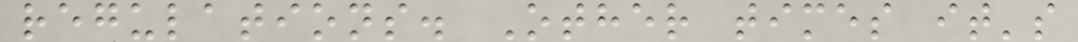regulations. Other times it's
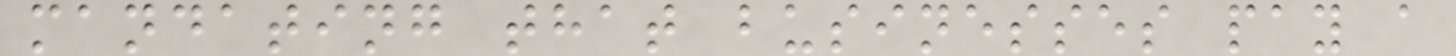mandating that businesses pay a
